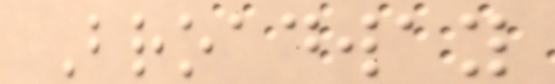Broadway
